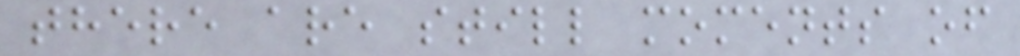there are still moments of
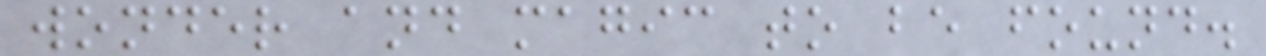wonder and magic to be found.
